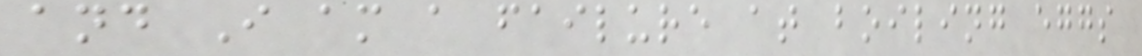and I am a failure at boiling eggs
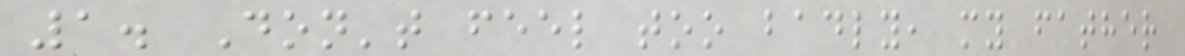1. Don't feel too badly, my father
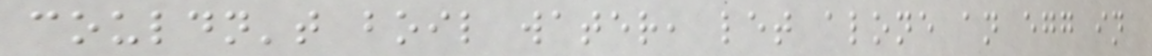couldn't boil water, let alone an egg in
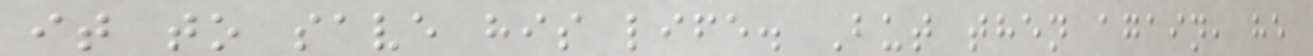it to save his life. But then again, he
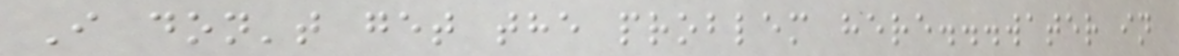I don't get the problem here...water in
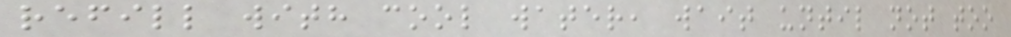refill with cool water, wait until not too
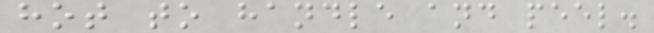hot to handle and peel.
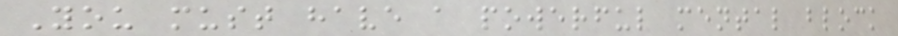You must have a powerful mental block
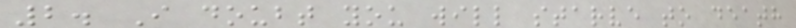2. I doubt you will starve to death
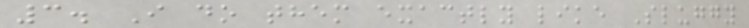3. I do them exactly like Sluggy
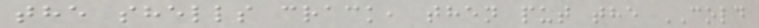the shells crack, then put the COLD
